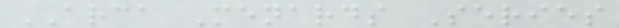ARCA Menards Series
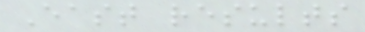East results
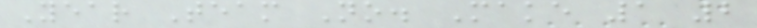Year Team No. Make 1 2
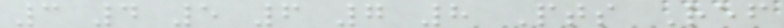3 4 5 6 7 8 Pts Ref
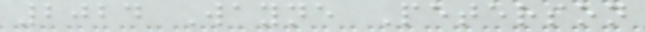2024 Wayne Peterson
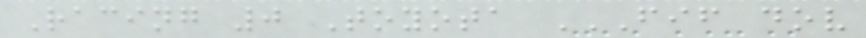Racing 0 Toyota FIF DOV
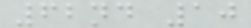62nd 10
